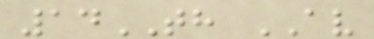14TH AV
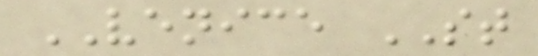VENICE ST
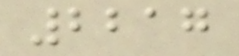2217
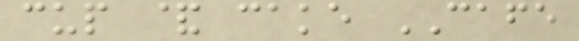cup & cake CAFE
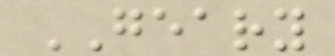GEARY
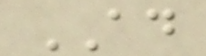AD
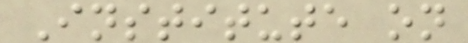Institute on
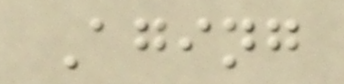Aging
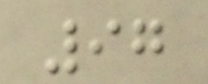97
